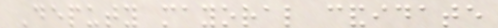Deputy mayoral candidate
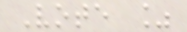Vote %
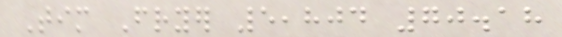Tim Fryer 5,804 70.18
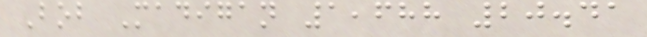Bob Madigan 1,688 20.41
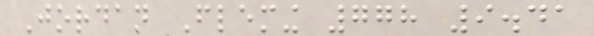Jordan Fleming 778 9.41
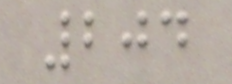204
